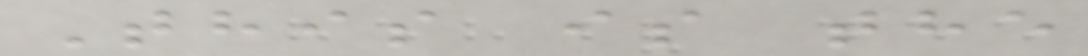This is the
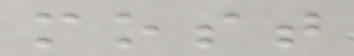most
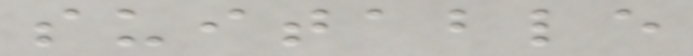suitable
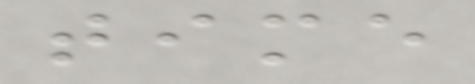time
